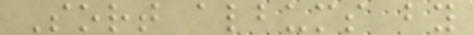Sort albums by
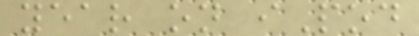year on iPod
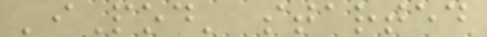'iPod' started
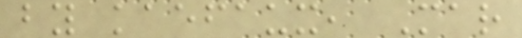by kaefaux, Mar
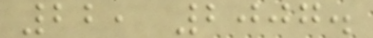22, 2007.
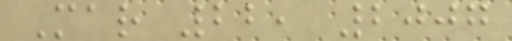Mar 22, 2007
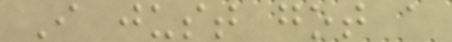I just got a
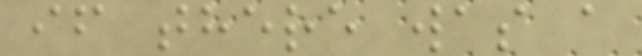if there was a
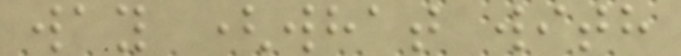way (what with
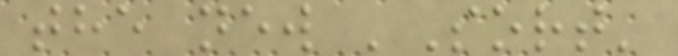the new 'Sort'
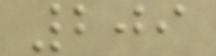209
